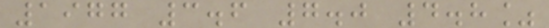1977 3.6 7.0 4.8%
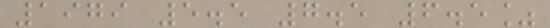1979 5.5 7.5 6.5%
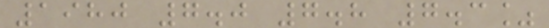1980 7.0 7.8 7.3%
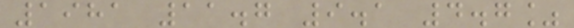1981 11.7 9.1 4.7%
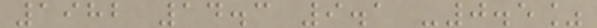1982 14.3 9.1 -0.5%
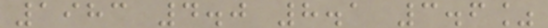1983 4.0 8.1 3.6%
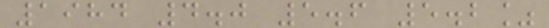1984 4.0 5.6 5.2%
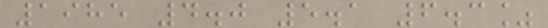1985 4.0 5.1 6.3%
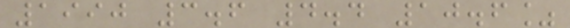1990 3.6 4.4 10.6%
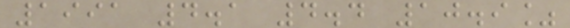1991 4.1 4.4 10.9%
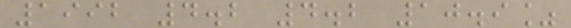1992 4.2 4.2 10.9%
